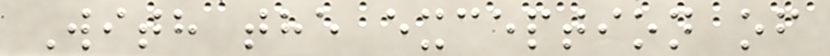With the exception of
